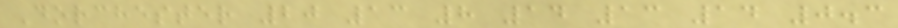Dorchester 20 13 8 14 13 14 0.3
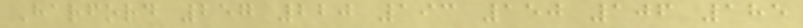Harford 257 220 193 150 106 185
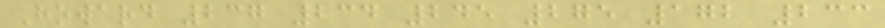Howard 237 234 245 275 172 233
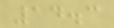14.3
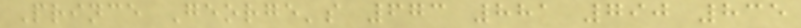Prince George's 673 881 790 835
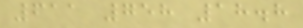611 758 18.8
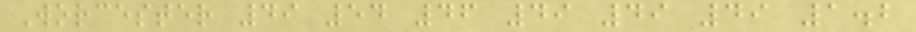Worcester 49 54 46 49 49 49 1.2
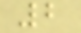2
